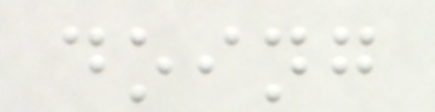doing
